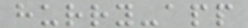hurry-app
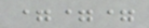===
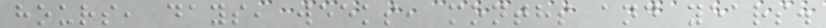hours, days, weeks, months and years.
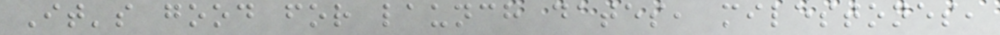It's good for launch dates, milestones,
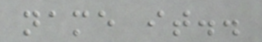name it..
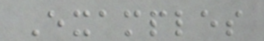Examples
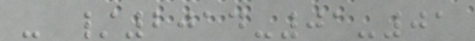- /2014-01-01
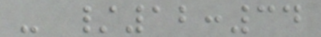- /12:34
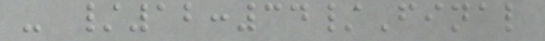- /12:34/Final
